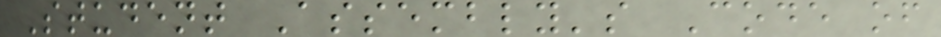Student Assembly's Code of
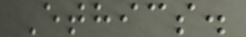Ethics.
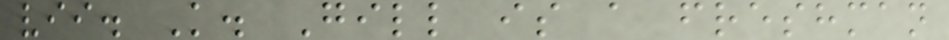vii. K. Gill is a freshman
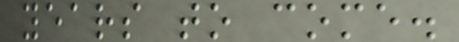years to come.
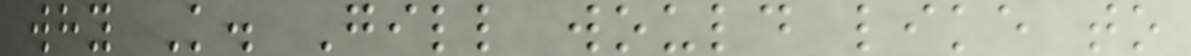why K. Gill would like to
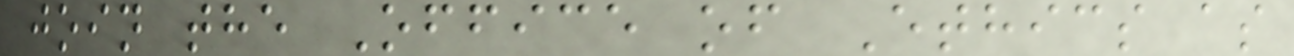join the Office of Ethics as
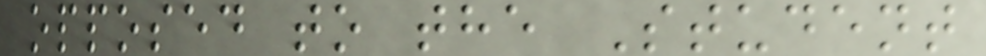opposed to the Student
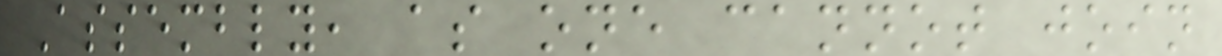Assembly, as one cannot join
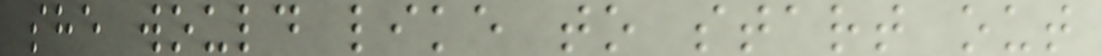she would like to start out
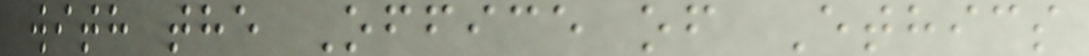with the Office of Ethics
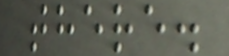there.
